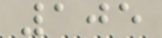105
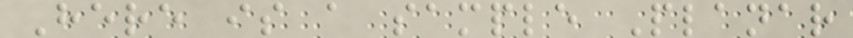Here is a sample Planar
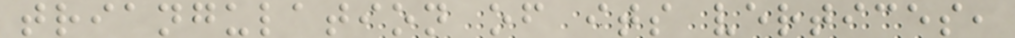triangulation of its vertices,
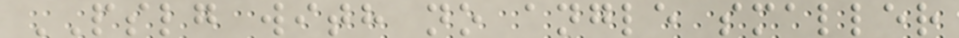PSLG with no angle smaller
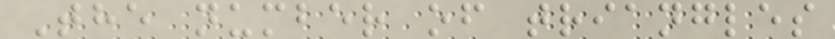The number of triangles
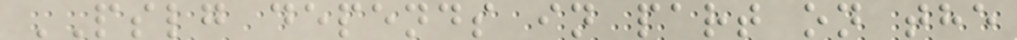PSLG depends in part on the
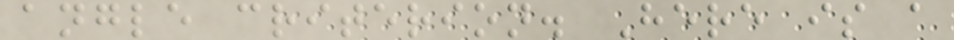angle criterion. Here is a
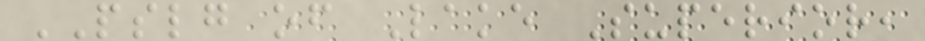PSLG of Lake Superior,
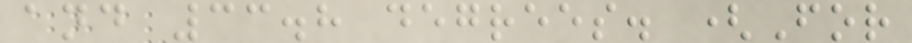and 33.8 degrees. (For
